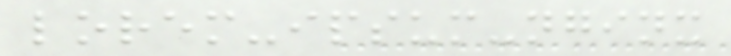lorem-ipsum-nginx
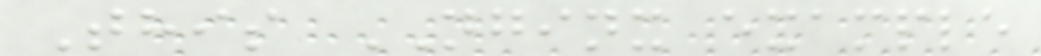This NGINX example
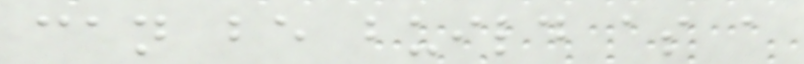can be build as a
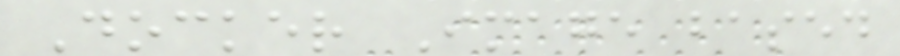Docker Image based
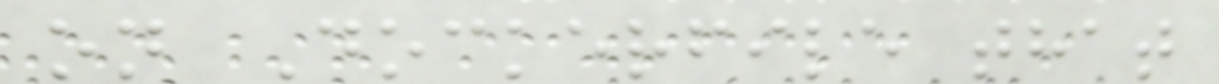on Dockerfile that
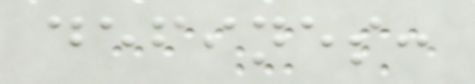defines:
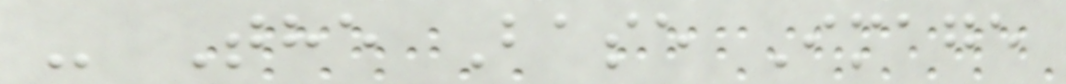- The Base Image
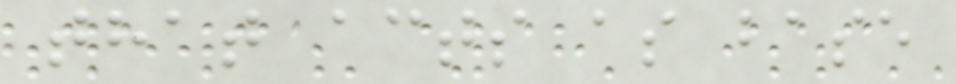that acts as base
